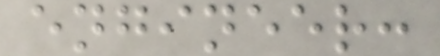engineer:
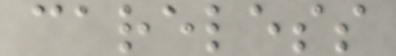careless
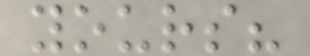yours?
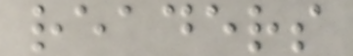readers
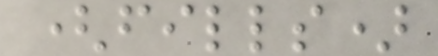(fills)
